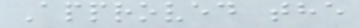Approved the
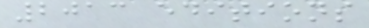2013 editions
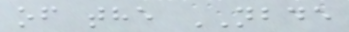of the NBDE
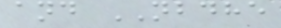and NBDHE
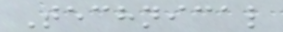Technical
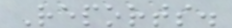Reports.
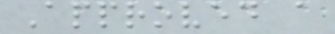Approved a
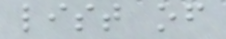list of
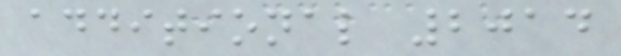additional 2014
